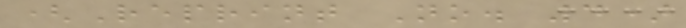(Reprint No. 4)
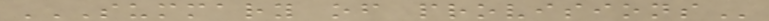SUMMARY OF PROVISIONS
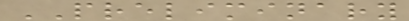PRELIMINARY
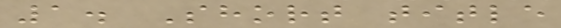1. Short title
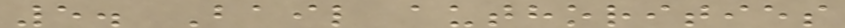5. Bail authorities
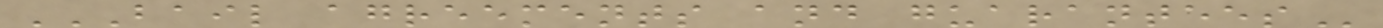BAIL AGREEMENTS AND GUARANTEES
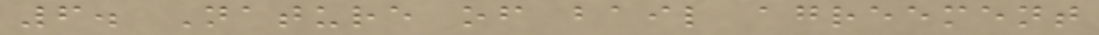6. Nature of bail agreement
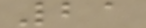21
